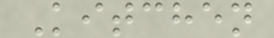Kitchen
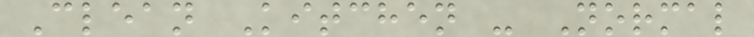Clean Kitchen - Normal
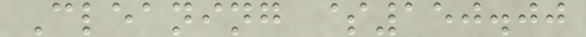Cleaning $150.00
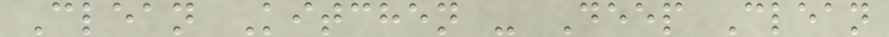Clean Kitchen - Deep Clean
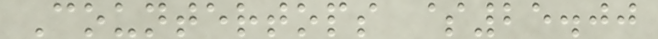Countertops $25.00
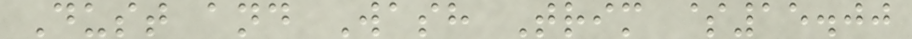Dust and Wash Trim $15.00
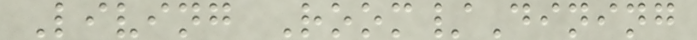Living Room/Dining
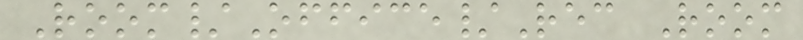Room/Office/Rec Room
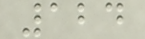124
